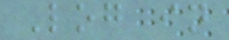Log in
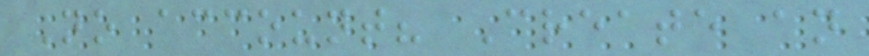No account? Create an
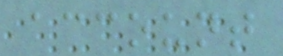account
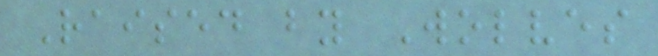Raised by Wolves
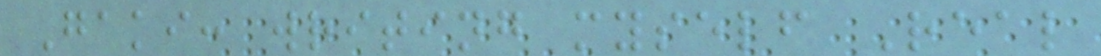Gaki: writing myself Real
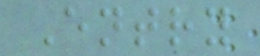Entry
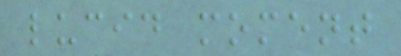lucid moment
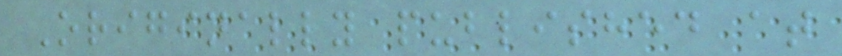Originally published at
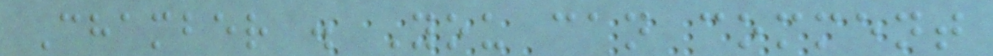Chamber . You can comment
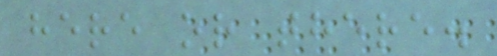here or there.
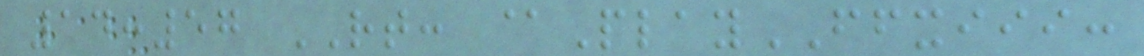14:57 RT: @PlayFFXIII:
